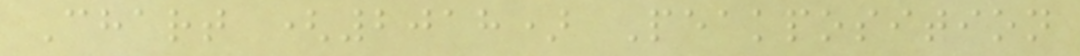Chart (2018) Peakposition
